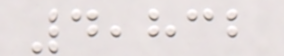4,832
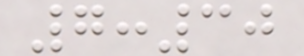7:30
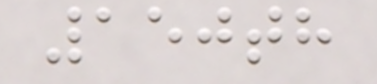150th
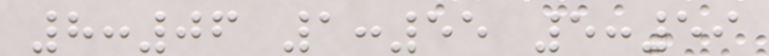8:06 1:55 5:59
